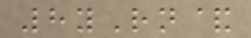8yRn&
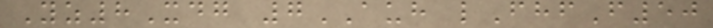Yz8Xdg 7AUH lFhfF50
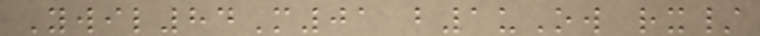Ywil84M01 b1uOw rx/
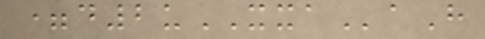=d2uXXAaH
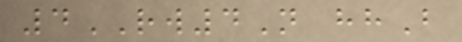4RW4N hhB
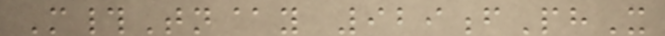M#Tn@y 929fPhX
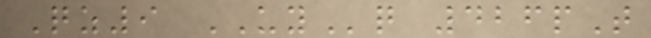Qz9 UYq 426pT
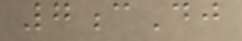7cDj
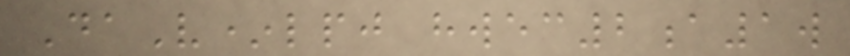DaV*lpj hwec2a1w
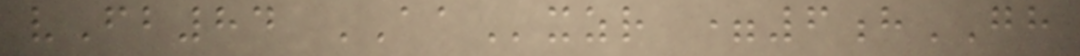vFb84 AAxzr =6hGH
